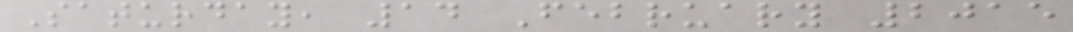Saturday, 14 February 2015
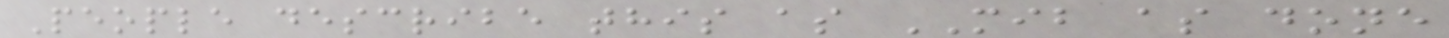People describe this as MIB as done
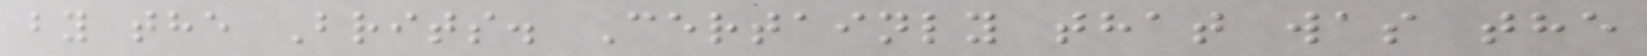by the Brits. Certainly that was the
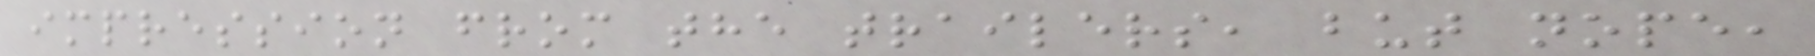impression from the trailers, but nope,
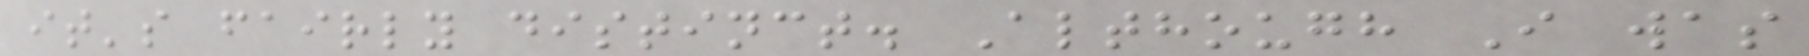it's fairly distinct. Although I was
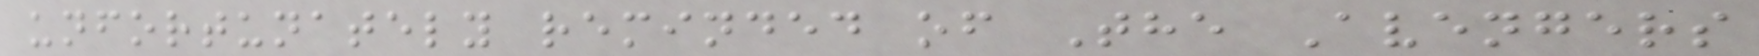unfortunately reminded of The Avengers
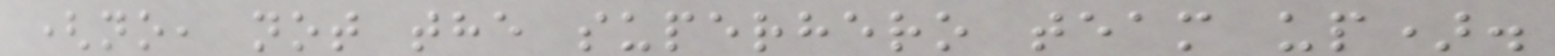(no, not the superhero team up).
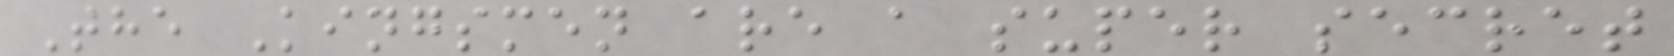The Kingsmen are a super secret
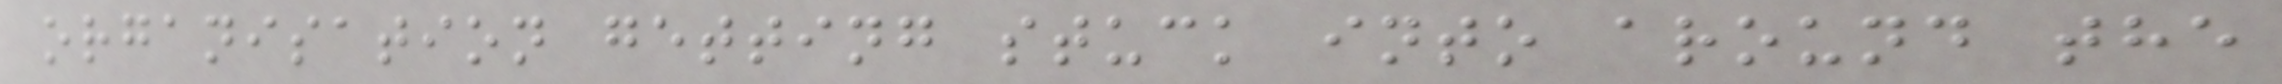organisation getting stuck into around the
